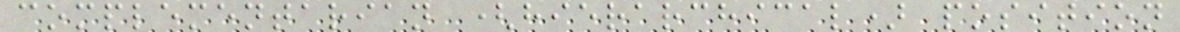complementarian (hierarchical) position
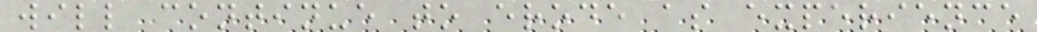will continue to erode as experience
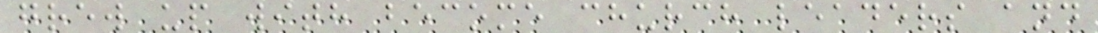grew up with become church leaders and
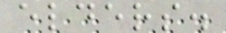elders.
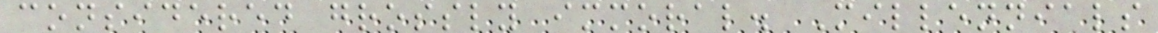considered grossly immoral. Millennials
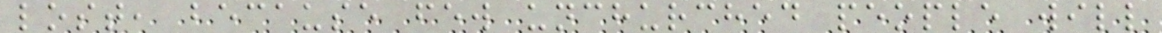lost, because few unchurched people will
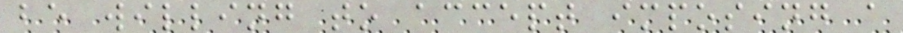be willing to accept imposing a
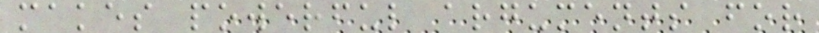makes powerful arguments for
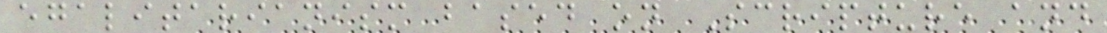egalitarianism based on Scripture and
